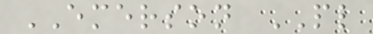EMERSON PL
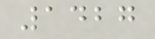1427
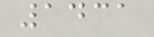1431
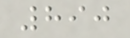890
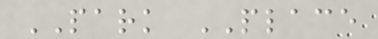PARK PLACE
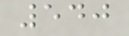540
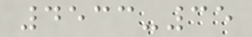4533-35
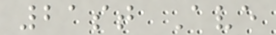21st Ave
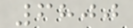6800
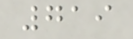719
